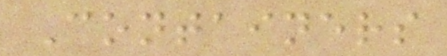Containers
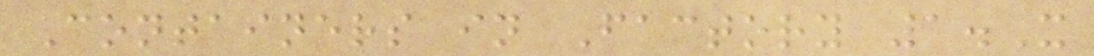Containers in Factory 1.X
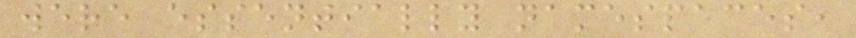were essentially namespaces,
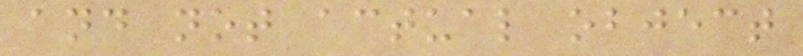and not actual object
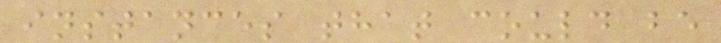instances that could be
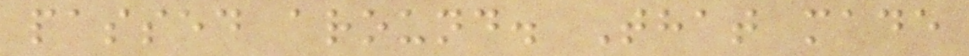passed around. That made
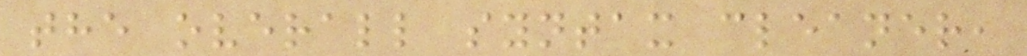the overall syntax cleaner,
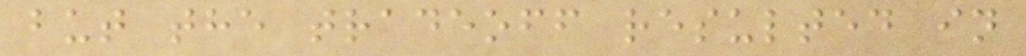but the tradeoff resulted in
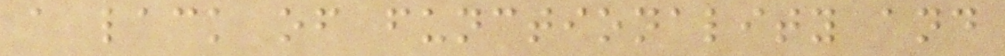a lack of functionality and
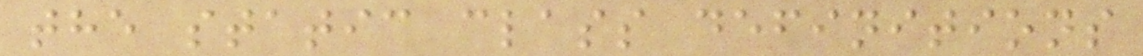the static class definitions
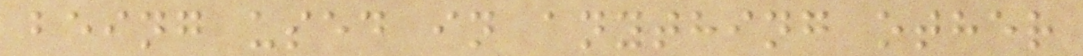being used in anything other
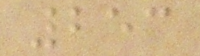253
